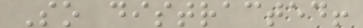So distracted!
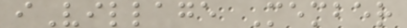iVillage Member
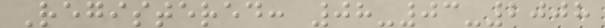Registered: 08-03-2008
